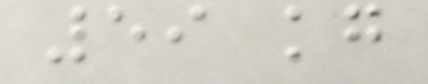59 kg
